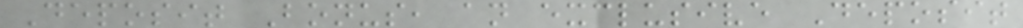Deposit Bonus, an exclusive Deposit
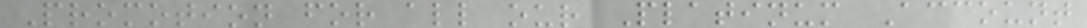Promotion for all our Platinum Account
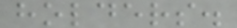holders.
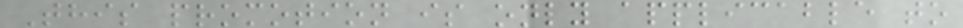This promotion is only applicable to
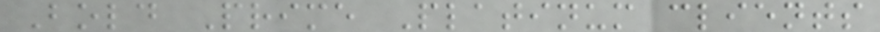Bold Prime Platinum clients
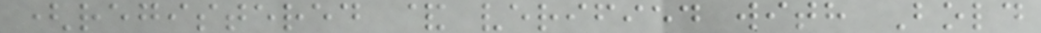(registered & verified with Bold
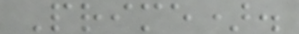Prime).
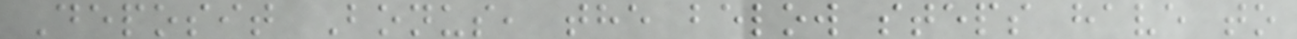Deposit Bonus, the below steps have to
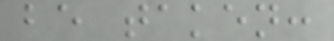be taken:
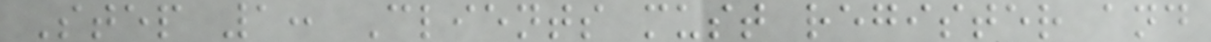Step 1: Clients must register and
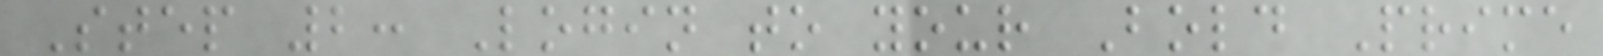Step 2: Login to your Bold Prime
